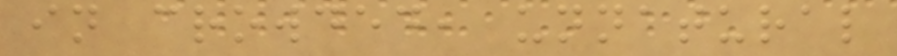in crowded, unnatural
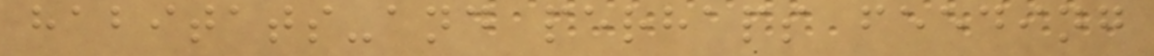habitats-and perhaps feeding
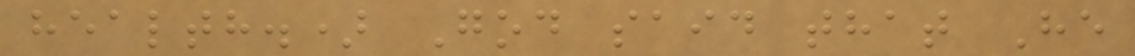health.) God said that He
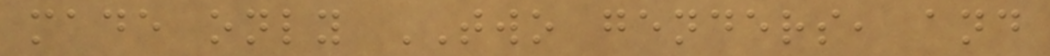made only TWO genders, and
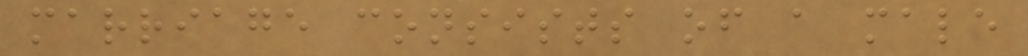marriage consists of a male
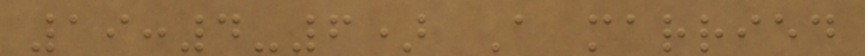19:4-6) A married
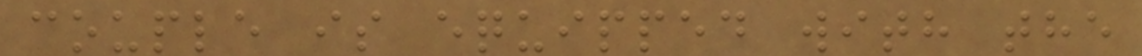couple is equipped with the
